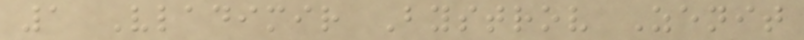1 Vladimir Bystrov Zenit
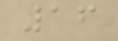16
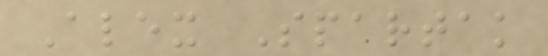Alex Spartak
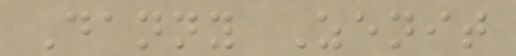Danny Zenit
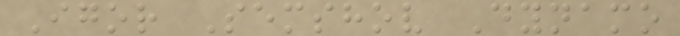Igor Semshov Dynamo
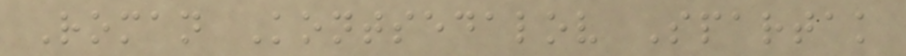Roman Kontsedalov Spartak
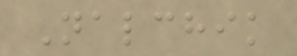Nalchik
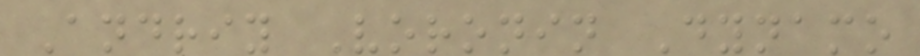Andriy Voronin Dynamo
